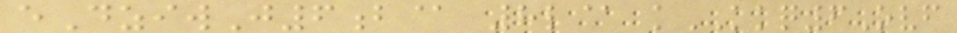eDziwJ6b@ 8l@ kKKQ6Ovf
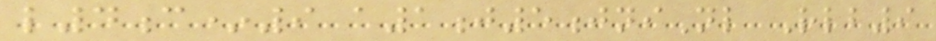l4c*9 a1j5jniNl Rlb9
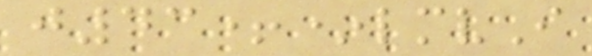j43+*lmvI
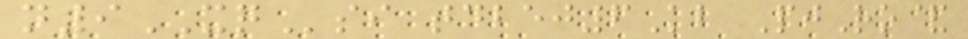n9XQsi tdbej6Kb PjRo&
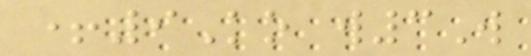+9Ko w3W
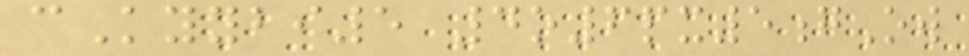cKyybi5 4o6px5gOw
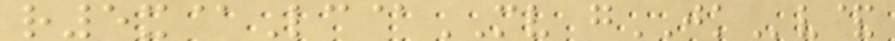r5x@Lc@MV gJKv&
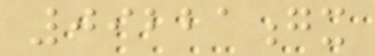09221gx
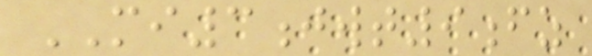MI3jwt9fz
